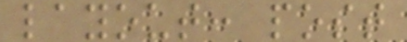layout: post
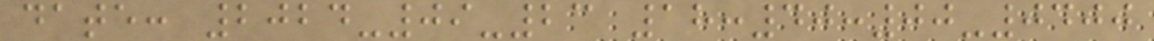date: 2024-09-23 18:40:00-0400
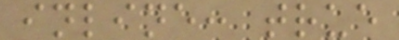inline: true
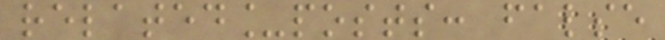related_posts: false
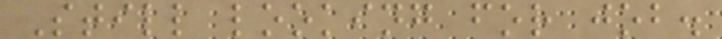Still looking for job.
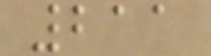211
